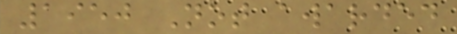1950 Not awarded
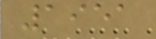1951
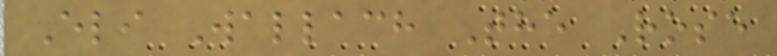Eli Wallach The Rose
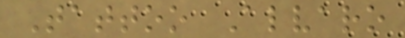Tattoo Alvaro
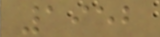1952
